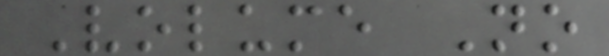Volume No
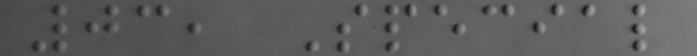03, Special
